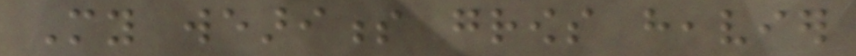My weariness grows heavier
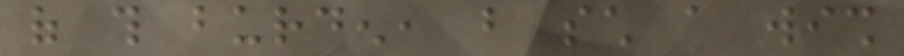of this burden, but such a wish
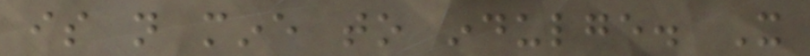is not mine to indulge. It
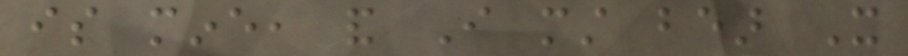is mine, and I must bear It
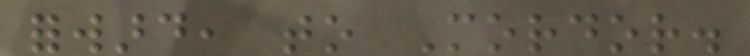forward, to Mordor.
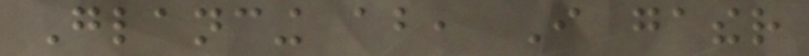Glancing about, I gather
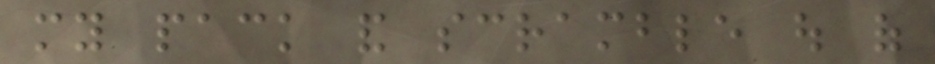my pack and scramble out of
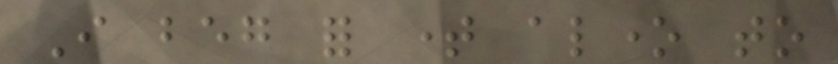I beg for time alone to
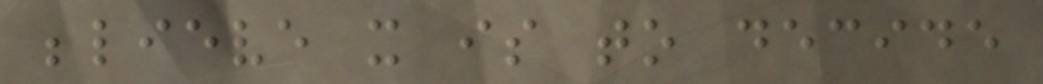believe it is to decide
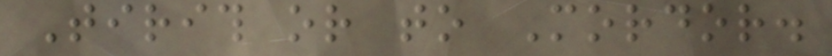Tirith or to Mordor.
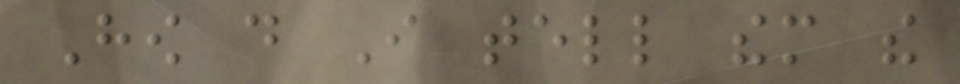How do I tell them the
